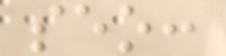seo:
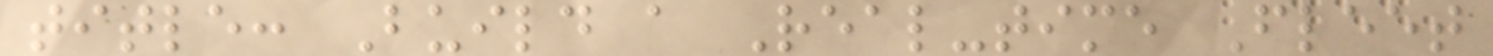title: Build a Real-time Fleet
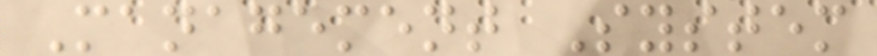Management System
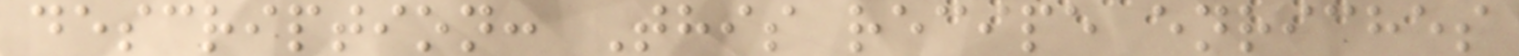description: This recipe enriches
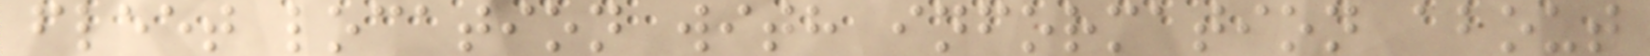fleet location with information about
